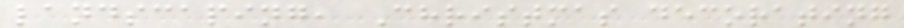landscaping, Christmas decorating
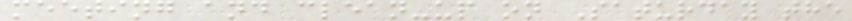meeting and clean-up on Saturday the
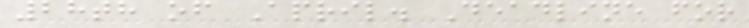28th of April. Deadline for
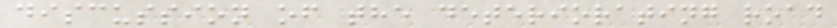discussion of the deteriorating road
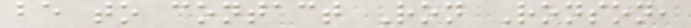be to contact Ron Ronson,
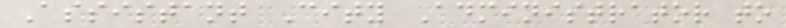Assistant City Administrator to
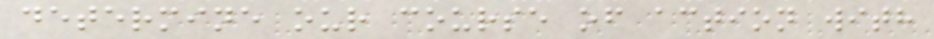determine our course of action with
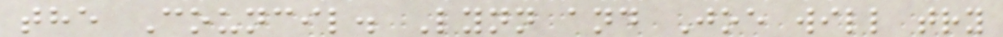the Council. Lynn and Joe will try
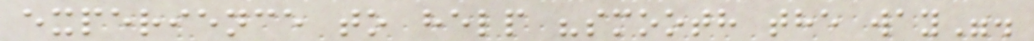experience to help "smooth the way".
